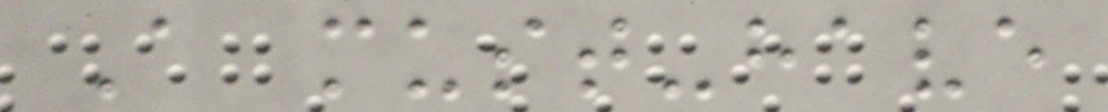A must-have
